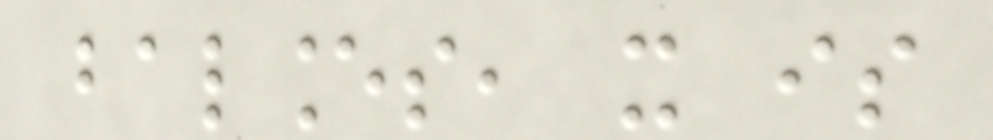balances, it is
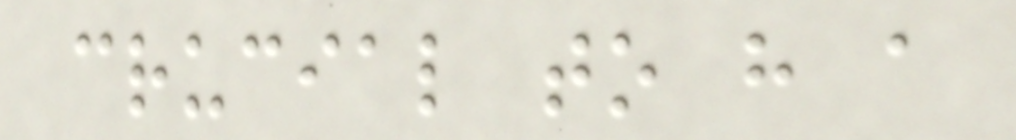crucial to have a
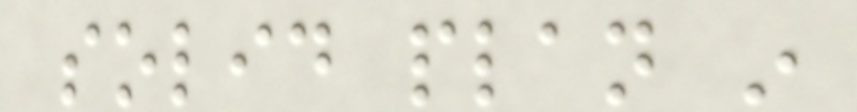solid plan in
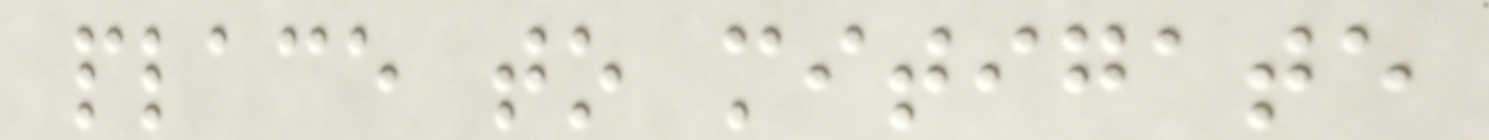place to mitigate
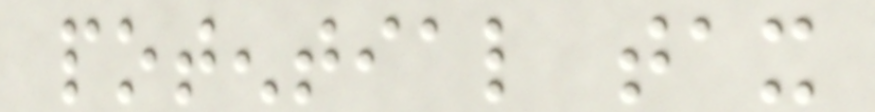potential tax
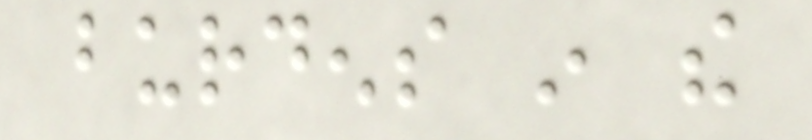burdens in the
